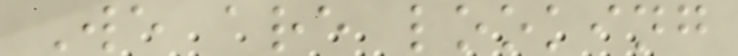We are looking
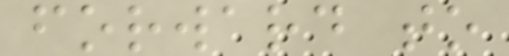forward to
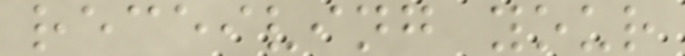receiving your
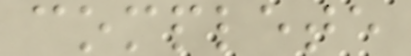complete
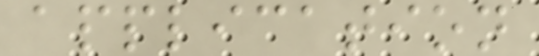application
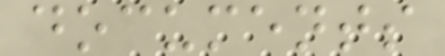documents
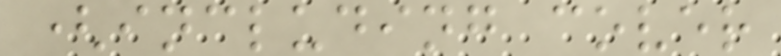(including cover
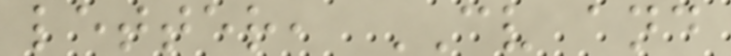letter, CV and
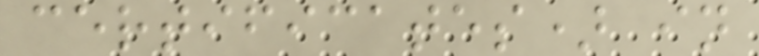certificates) in
